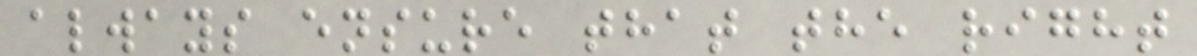always ensure that the right
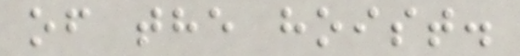of the hoist.
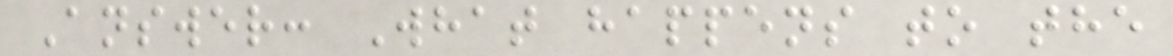Answer: What happens to the
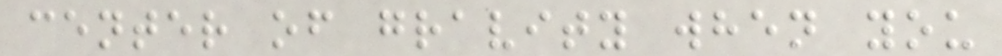center of gravity when you
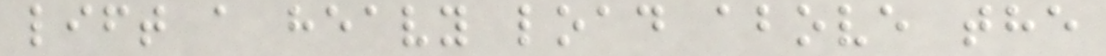lift a heavy load above the
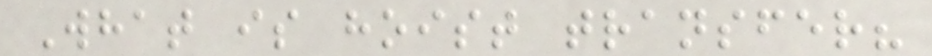What is hoist transfer?
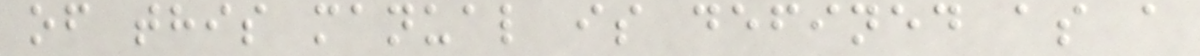of this manual is defined as a
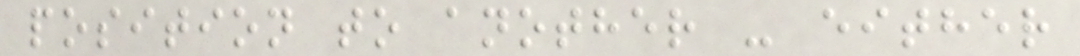position to another - either
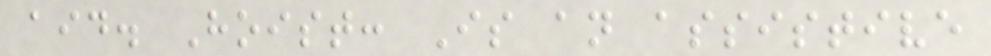aid. Hoist: Is an assistive
